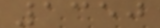1350
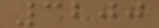3200
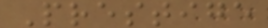Prestige
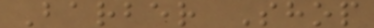Barber Shop
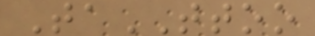TaTTOO
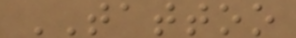TATTOO
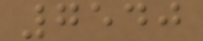7540
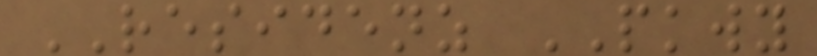RESIDENZ PKWY
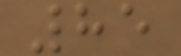85
